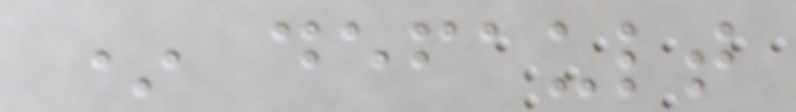* default
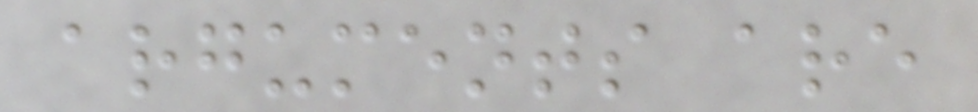arguments are
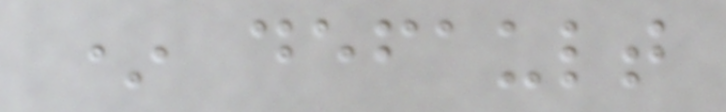* default
